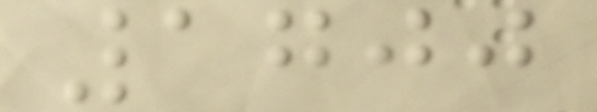1700
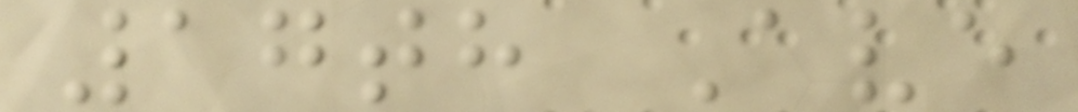17th Ave
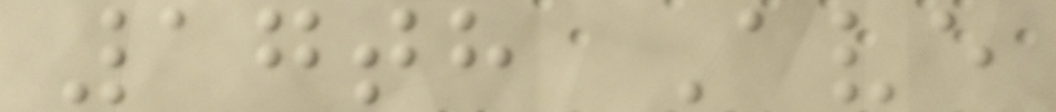17th Ave
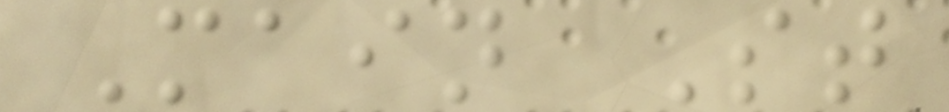Main St
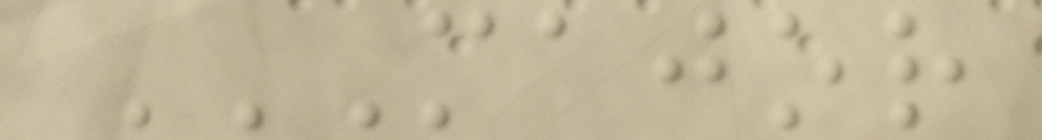MAJOR
